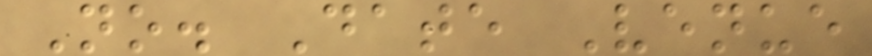No. Date Venue
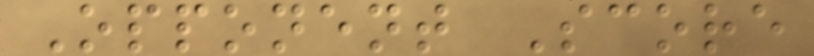Opponent Score
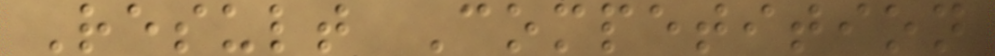Result Competition
